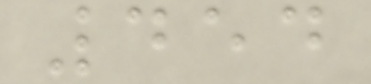454
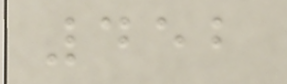452
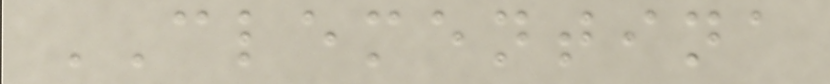CLEMENTINA
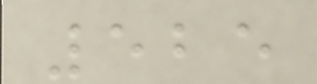525
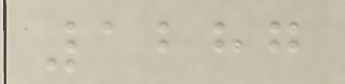1287
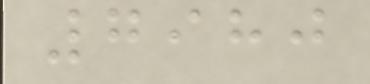7980
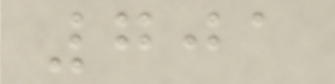701
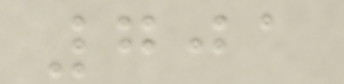701
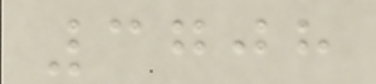3708
